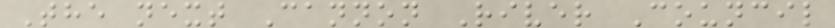The next Cannon River Council
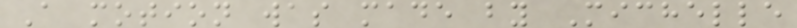A motion was made by Michelle
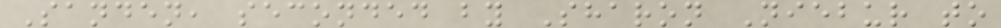Sanden, seconded by Sharon Niebur to
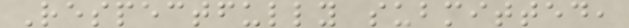Respectfully submitted,
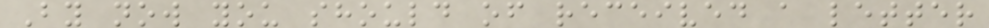By now you should of received a letter
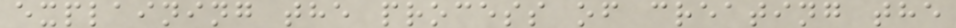explaining the process of creating the
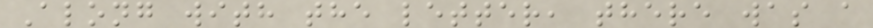Along with the letter, there was a
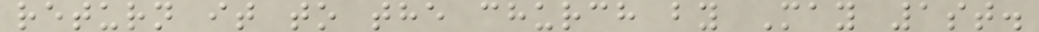return it to the church by May 1st.
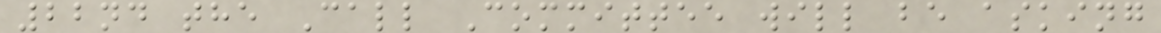22nd the Call Committee will be asking
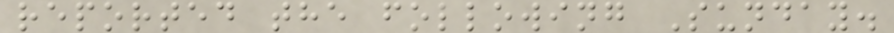reported the following Sunday.
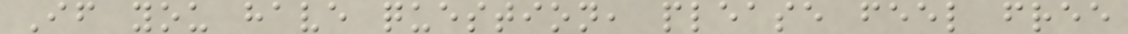If you have question, please feel free
